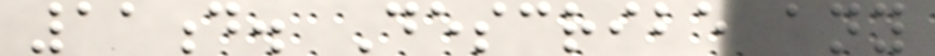11d. Describe any
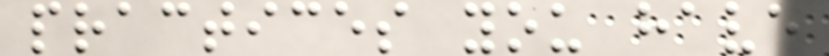practices you have
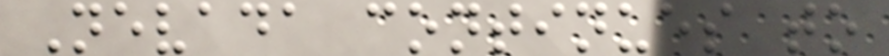Nevada continues to
